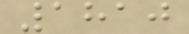1810
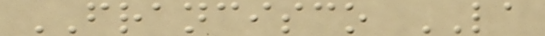FRANCISCO LA
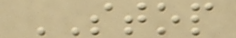STOP
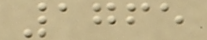1765
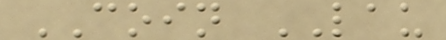COIN LAU
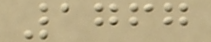1767
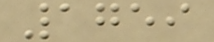1759
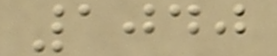1040
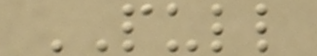PULL
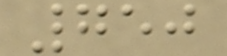750
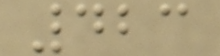423
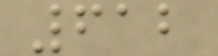612
